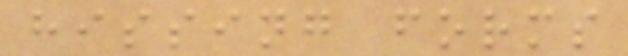hissing forms
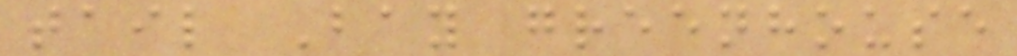tail Bay greenhouse
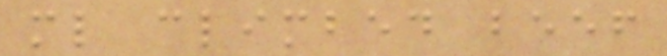ml climbed beef
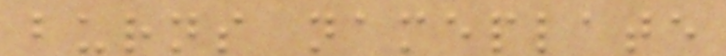burns nameplate
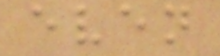even
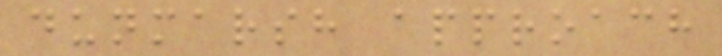dunmarsh approach
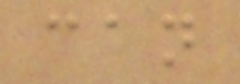can
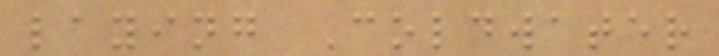laying Coldwater
